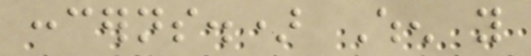concerns.) When you
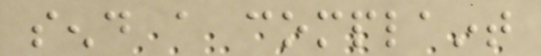send a complaint
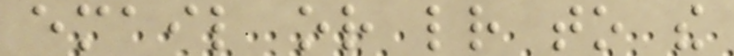email or letter to the
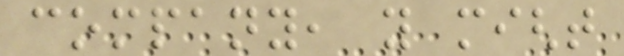company, you might
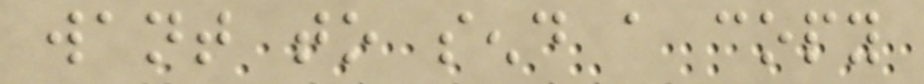want to send a copy
